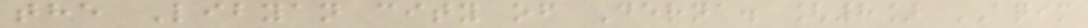the Libyan city of Derna. [8] AQIM
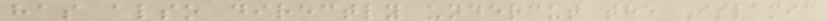has also directly undercut the Islamic
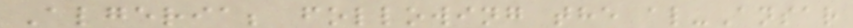Algeria; following the al-Ansar
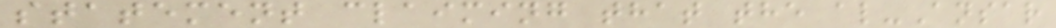statement claiming that the al-Ansar
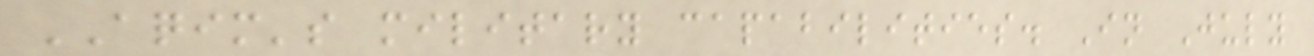AQIM's military capabilities. In July
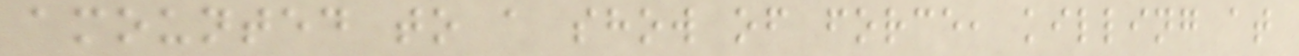amounted to a show of force, killing at
